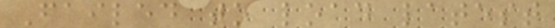Failed to load latest
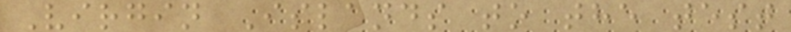Virgin Islands to the test
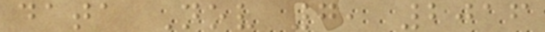data Nov 7, 2016
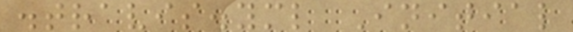.travis.yml Initial
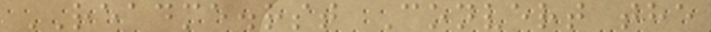README.rst Convert the
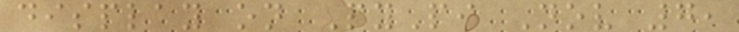display on PyPi Nov 7,
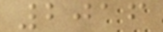2016
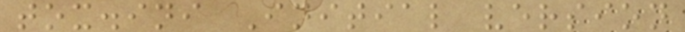tox.ini Initial version
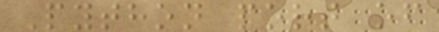Python port of
